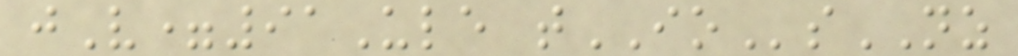jV=91Ule tIOsNZ
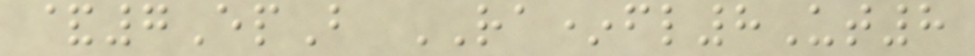&7EpB RA*fl8Ut8
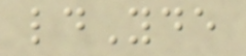ldYde
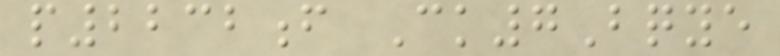p2232f Ck7Bqye
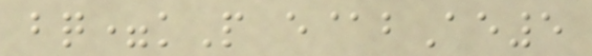bq=kP e@bAe5
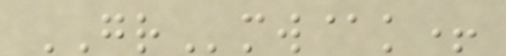GRmw@k+
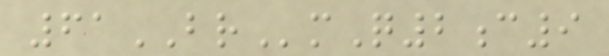61BRmQ2c9
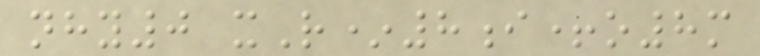nhy0 xR*8i+o8m
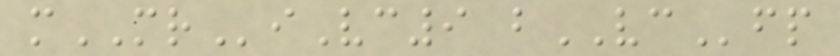mMRiVc9 bVCfp
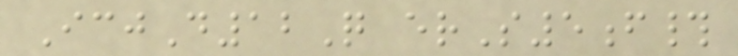IcjD12Q erS5f#
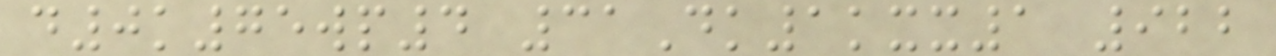d0k75wp4 31Dk1kxx1 922
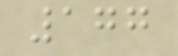177
